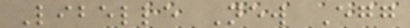Libelle New Egg
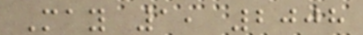May 1, 2008
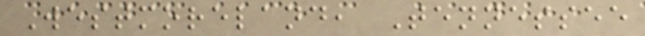Westmoreland, Tennessee
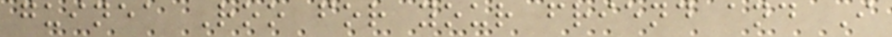guinea Roo for your friend and I
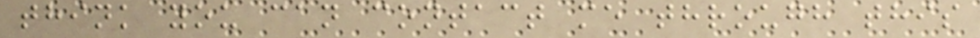think you can contact me through this
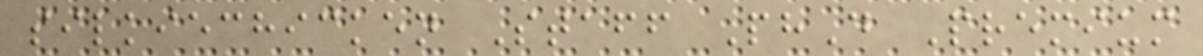silkiechicken Staff PhD Premium
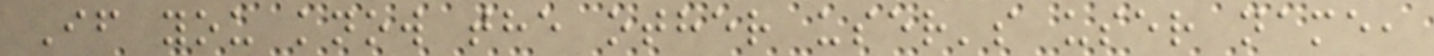If you know the other user's user name,
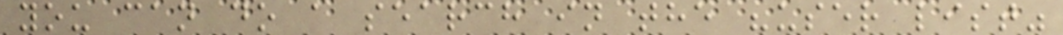you can do a search in the "user list"
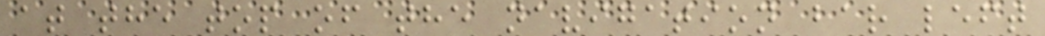at the top of the navigation bar left
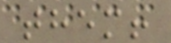them!
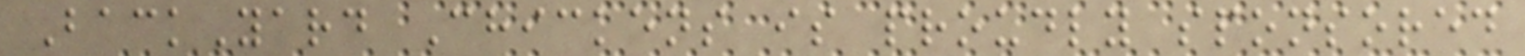BackYard Chickens is proudly sponsored
